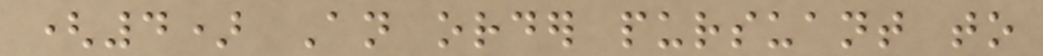(4) An order pursuant to
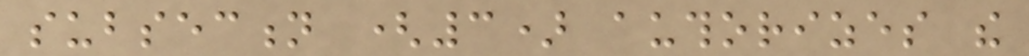subsection (3) authorizes the
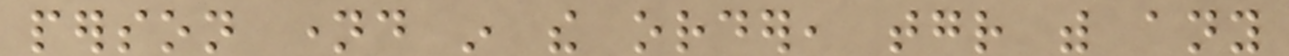person named in the order, together with any
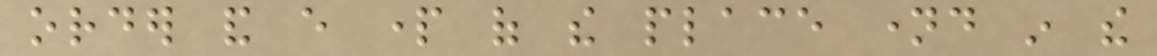order and every part of the place named in the
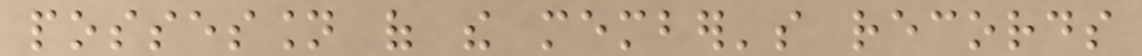possession of the member's records
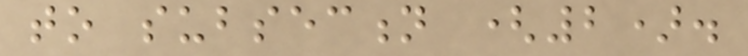to subsection (2).
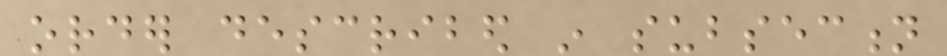order described in subsection
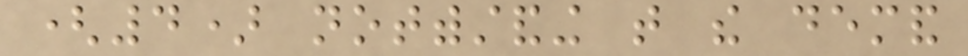(4) notwithstanding that the demand
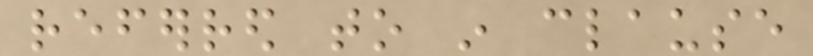referred to in clause
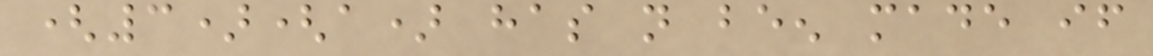(3)(a) has not been made if
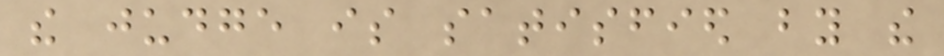the judge is satisfied by the
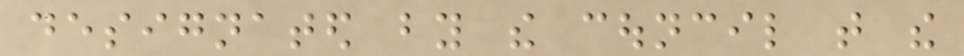designated by the council that the
